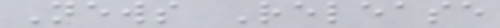News Release
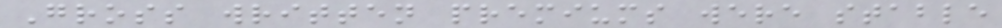Gross written premiums were stable
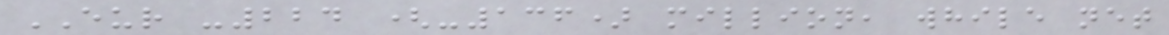EUR -224 (-136) million, while net
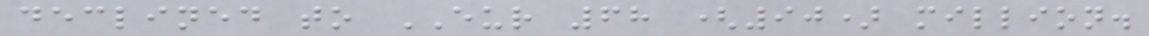declined to EUR 68 (90) million.
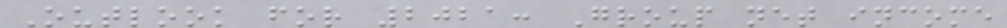Outlook for 2021: Group net income
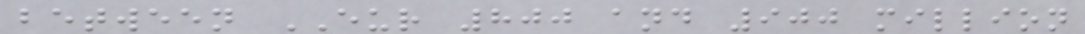between EUR 800 and 900 million
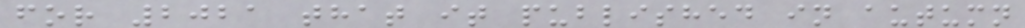for 2021 that it published in autumn
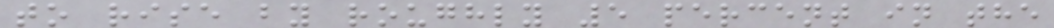to rise by roughly 5 percent in the
